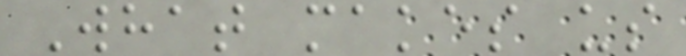What makes us
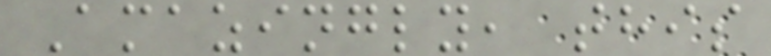Amazingly, this
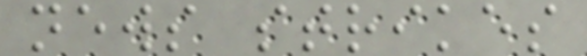news strikes
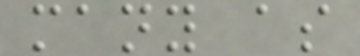many as
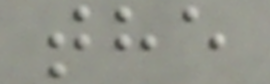the
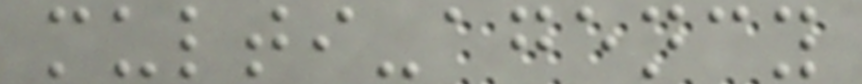multi-agency
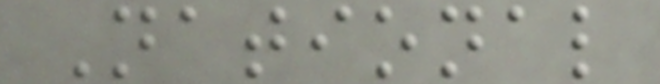National
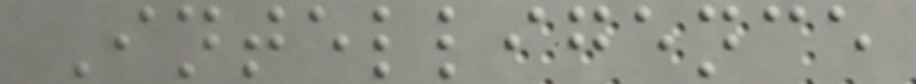Intelligence
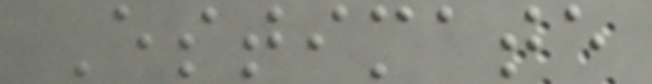Estimate
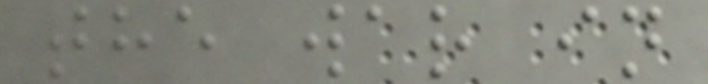the war in
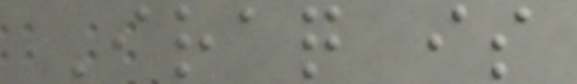Iraq is
